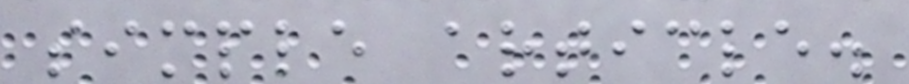simple article.
